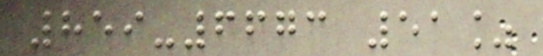859-6673 51%
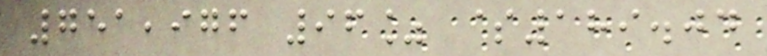751,976 96% $189.04
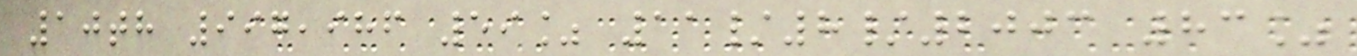10th 997,986 59% 11/8/2003 83%
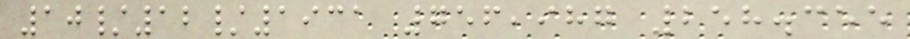10/12/1931 756,987 258.355
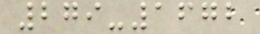279-1672
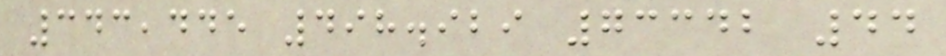343,445 498.929 73342 44
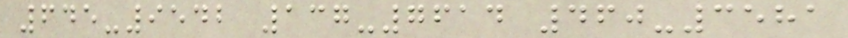645-9542 137-7614 460-3581
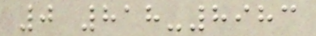0 818-8983
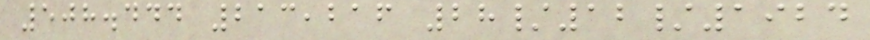508.444 213,216 28/12/1924
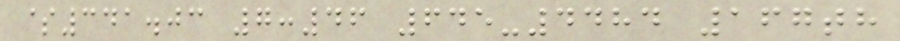$341.03 7:46 645-4484 167th
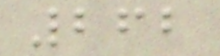262
